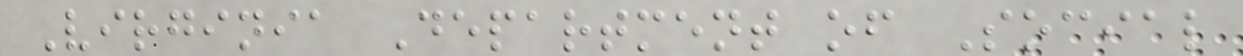Virginia Department of Social
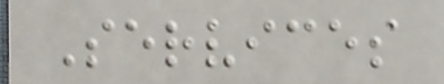Services
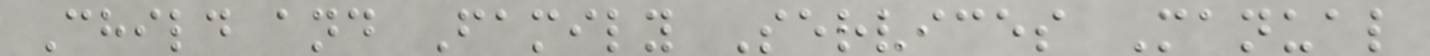Child and Family Services Manual
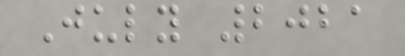July 2021
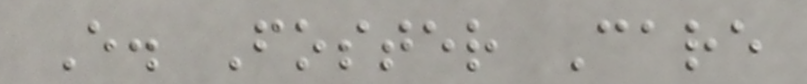E. Foster Care
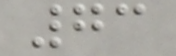73
